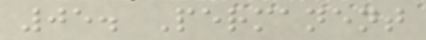05. Permanent
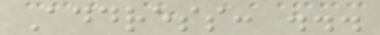Address: ...
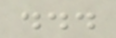...
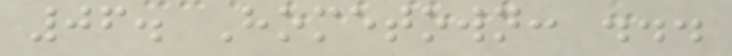06. Hometown: ...
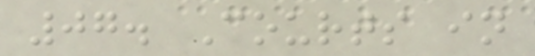07. Courts in
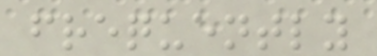frequently
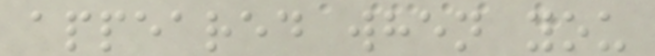appeared when you
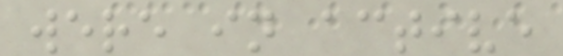were in active
